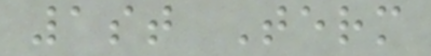1st Term
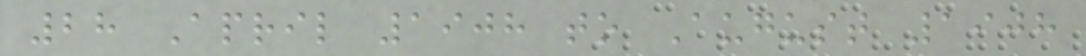28 April 1908 to August 1908
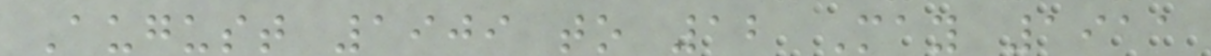August 1909 to 12 May 1911
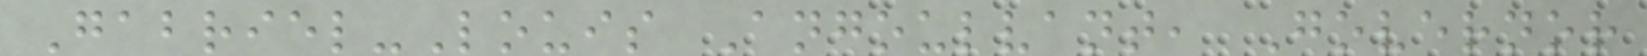Gabriel-Louis Angoulvant, Governor
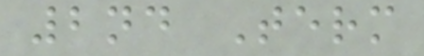2nd Term
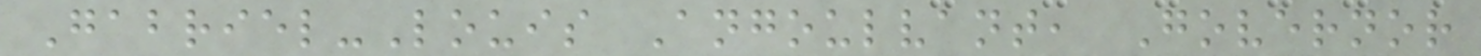Gabriel-Louis Angoulvant, Governor
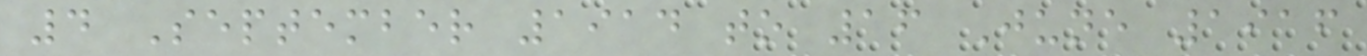4 September 1914 to 16 June 1916
